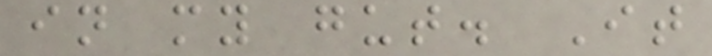in my gut. It
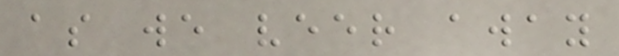as we veer away
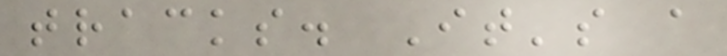tracks. It's a
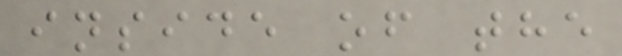inside of the
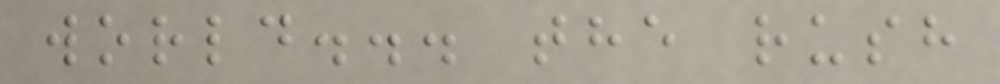world... the rush
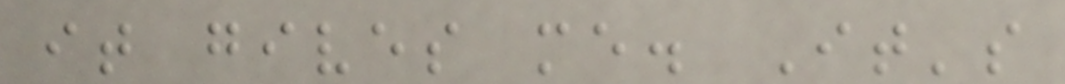it gives me. It's
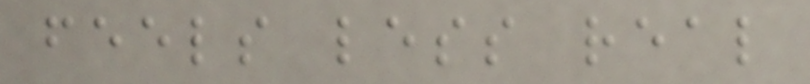feels less real
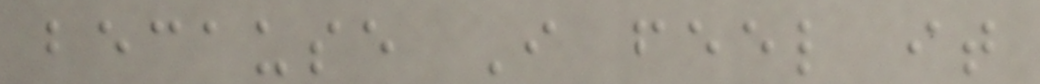because I feel it
